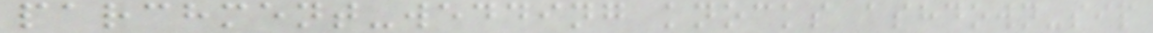parchment-wedding knocks ashdown-sip
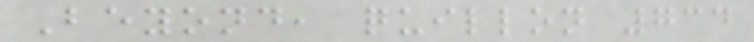Beyond, quillon 734
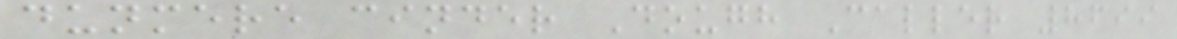dunmere cinder Dough Caller 8699
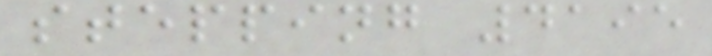stepping 4195
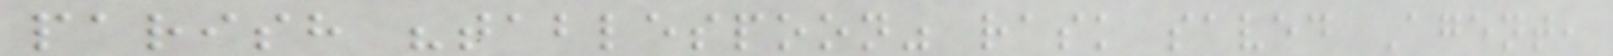parish "tablespoon" rask saved Agent,
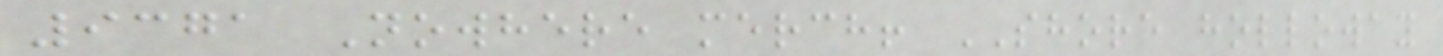9371 Nowhere merch! SHORE holloway
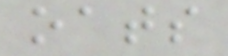oats
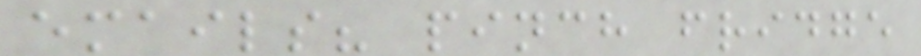emails? pinch fridge
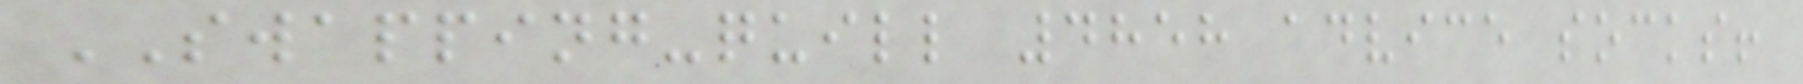SWAPPING-quill 4858 advice socks!
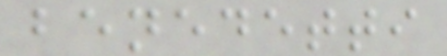benedetti
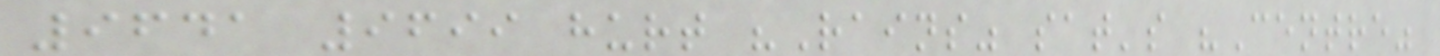9641 9699 hurt "Rains" sat's "Centre"
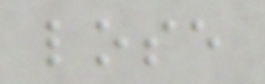lose
